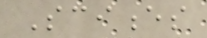Sciences
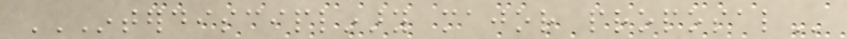INTERDISCIPLINARY MAJOR PROPOSAL
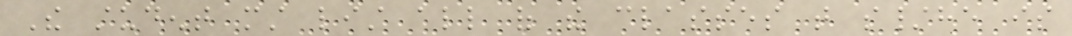The student must list all of the classes that s/he is
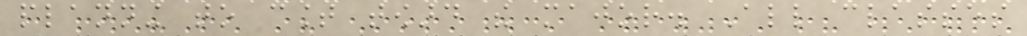planning to count toward the major. All classes
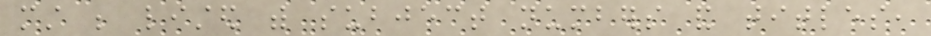must be listed with subject numbers and titles,
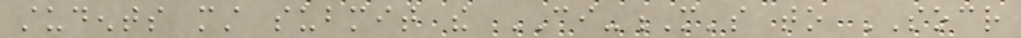students must submit the CI-M's to SOCR
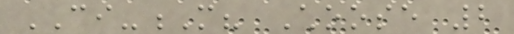CI-M? Choose 2
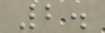2.
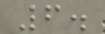6.
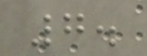7.
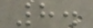8.
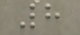8
